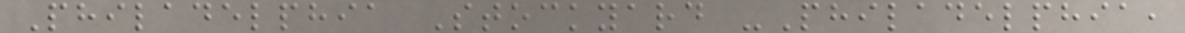Philadelphia Stockyard -Philadelphia,
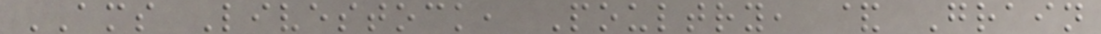AMS Livestock, Poultry, & Grain
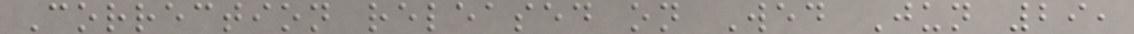Correction released on Wed Jun 29,
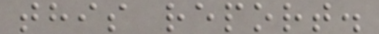this report.
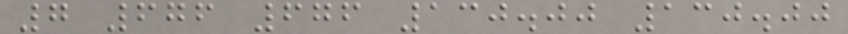7 676 676 130.00 130.00
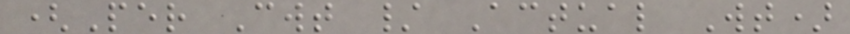(Per Cwt / Actual Wt)
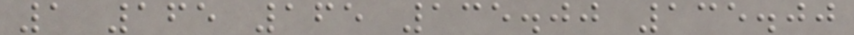1 165 165 135.00 135.00
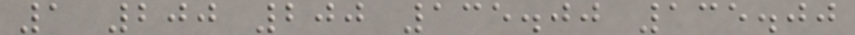1 200 200 135.00 135.00
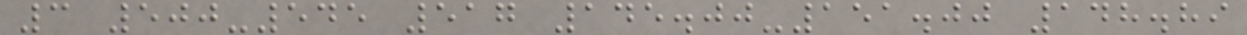3 500-545 517 145.00-151.00 148.89
